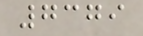7379
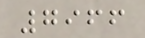7966
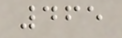465
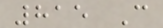815 C
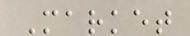Market
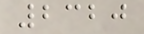2320
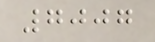7007
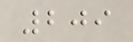209
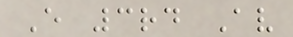E 3rd Av
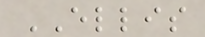ELLIS
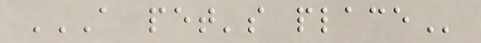A PET'S PLACE
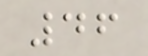46
